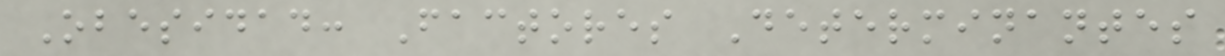Obesidad: Factores Determinantes
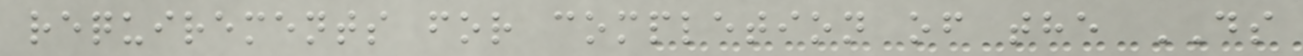requirements for completion of the DS
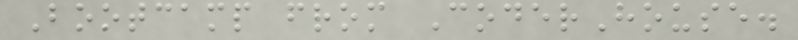Bootcamp from CoderHouse.
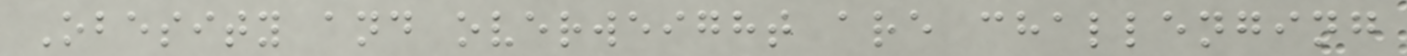Obesity and overweight are challenging
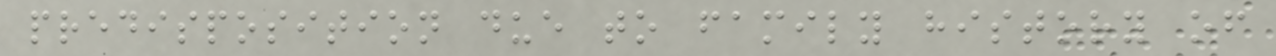predisposition due to family history of
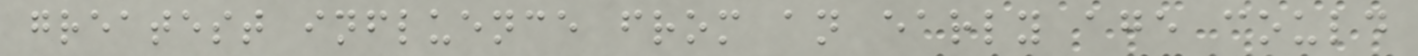greatest influence from an early age could
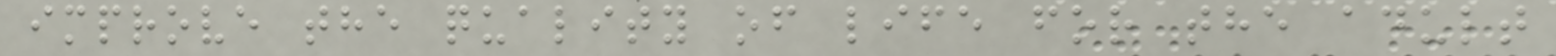improve the quality of life for the adult
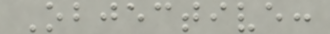Objective:
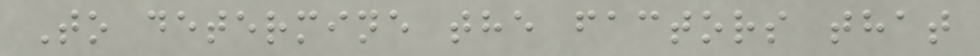To determine the factors that
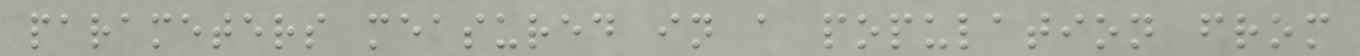parameters measured in a population from
